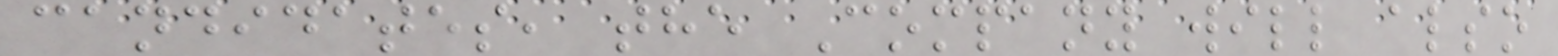candidates, the Company will also
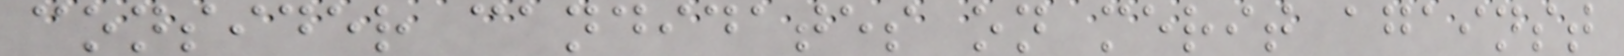consider candidates on merit against
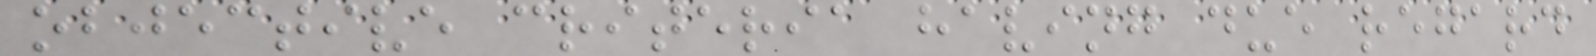objective criteria having due regard
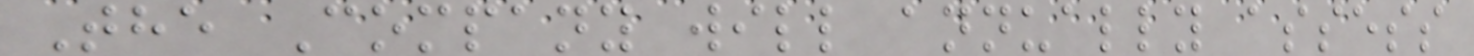The Company will annually assess
